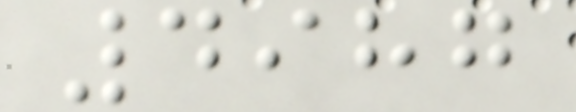4987
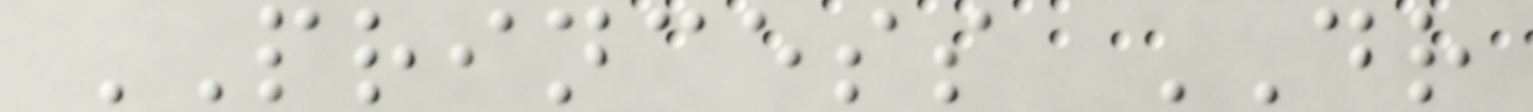PRINCESS DR
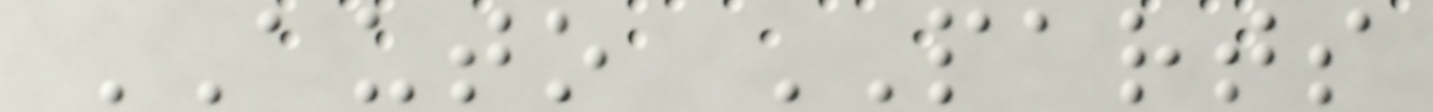AUTO PARTS
